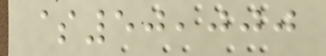$50,000
